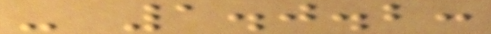- 1.0.2:
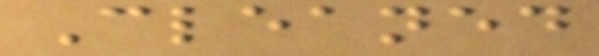Cleaned
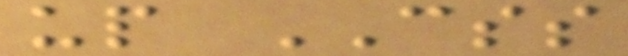up CSS
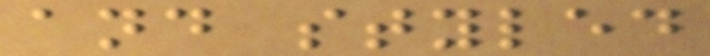and styled
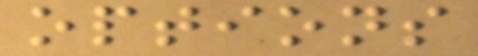options
